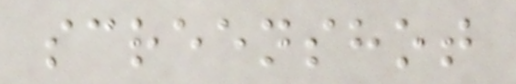screenshot
